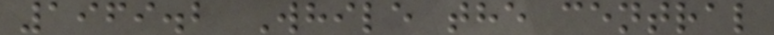1969.2 While the central
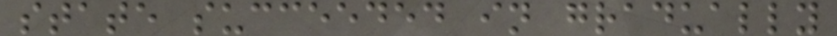state succeeded in gradually
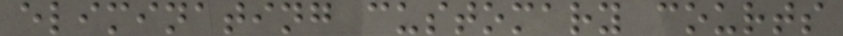eliminating customary courts
